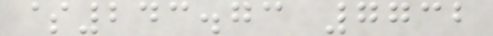$243.73 7732
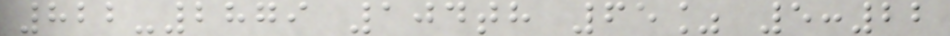822-2879 104th 65% 5:22
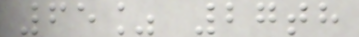65% 27th
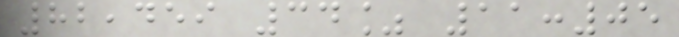82,459 34% 11:05
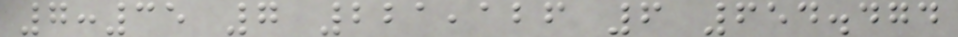7:35 7 221,126 6 654.474
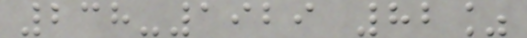238-1929 82%
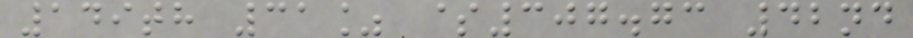149th 31% $307.73 42nd
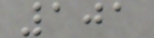101
